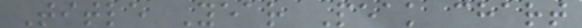Title Year Peak chart
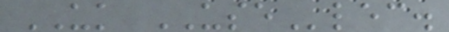UK USElec.
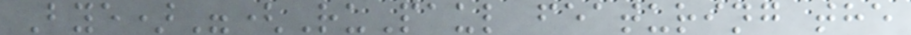Bye)"(RuPaul featuring the
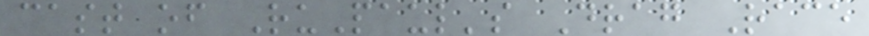cast of RuPaul's Drag Race
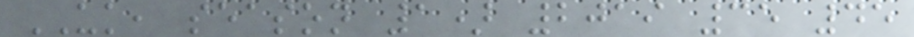UK, season 1) 2019 35 45
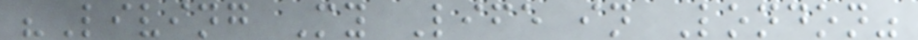"Living My Life in London"
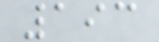193
